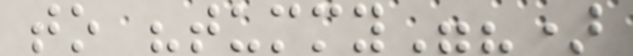to "tummy"?)
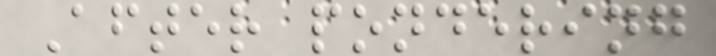After pondering
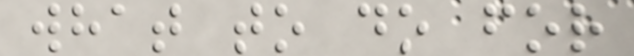what to do for
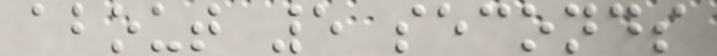about 5 seconds
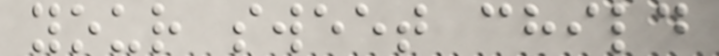your sweet child
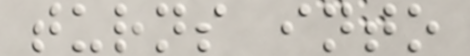turns into
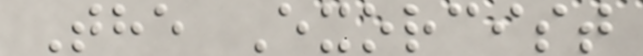The Exorcist
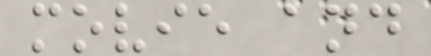movie and
